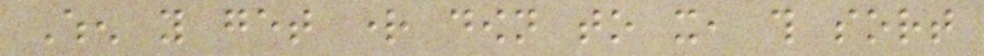When you get right down to it, this sort
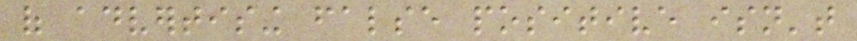of advertising false positive isn't
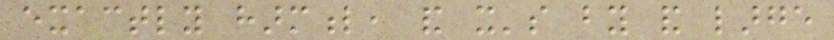exactly harmful, and it's by and large
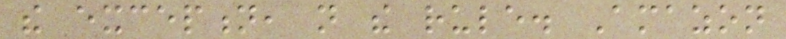the exception, not the rule. Amazon
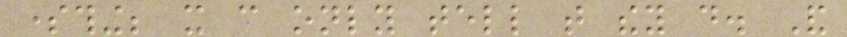something; it can only tell that they do. And
